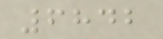6842
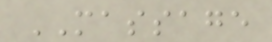MASSAGE
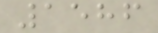1586
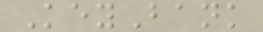KeyBank
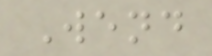Wend
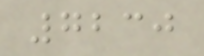7230
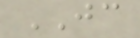JC
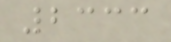2333
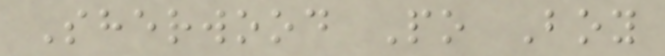Sherwood Po Boy
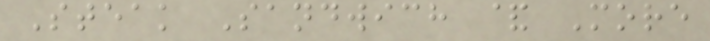Steak Sandwich & More
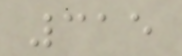315
